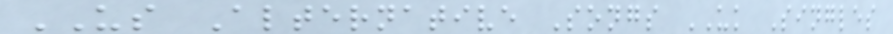US Alternative Songs UK Singles
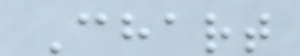Chart
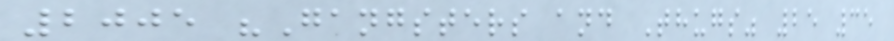2005 "Gangsters and Thugs" 25 35
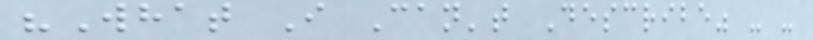"What I Can't Describe" - -
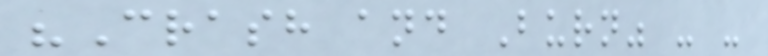"Crash and Burn" - -
